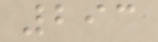293
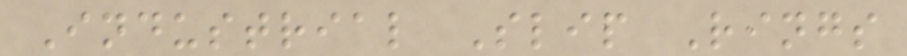Industrial Slip Rings
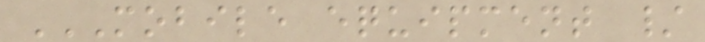MOBILE EQUIPMENT /
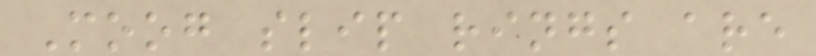Moog slip rings are
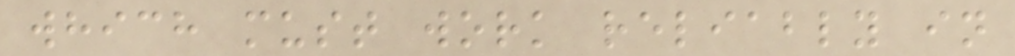which must work reliably in
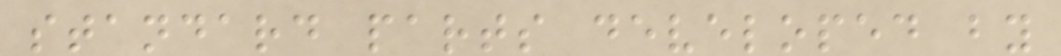standard parts developed by
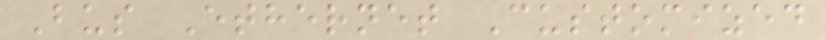Bus Ethernet Customized
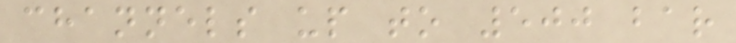channels up to 500 bar
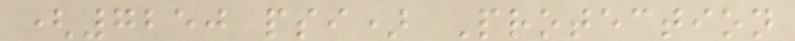(7250 psi) Protection
